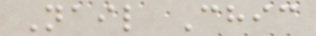Nail Chic
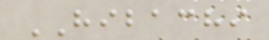HIBACHI
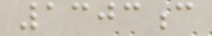1303c
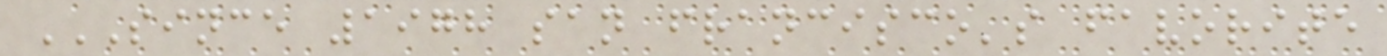SINCE 1978 SAN FRANCISCO'S FAVORITE
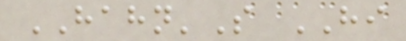HAHN'S HI
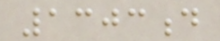1303d
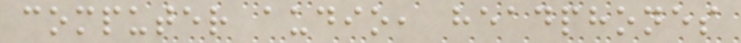computer audio, headphones
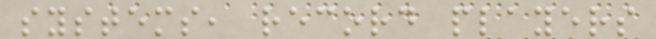systems, record players
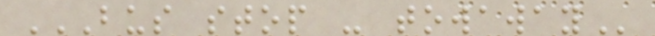BUS STOP - TOWAWAY
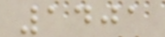1401
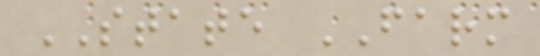STATE FARM
